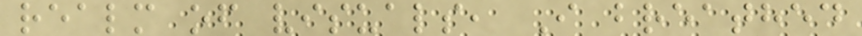realm of visuals, I breathed
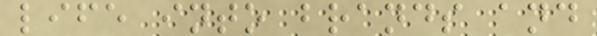life into brands and
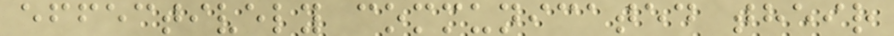effectively communicated their
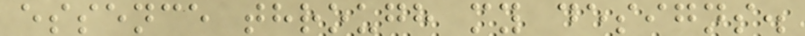essence through my designs.
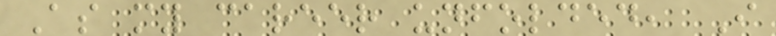As my career unfolded, I
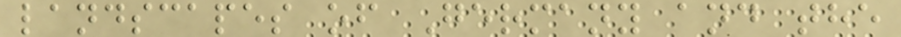landscapes of Germany and the
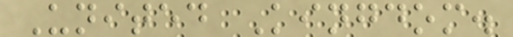United Kingdom.
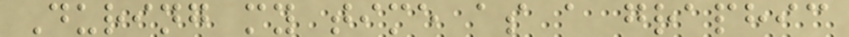During my time as a graphic
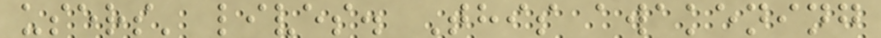users' lives. This awakening
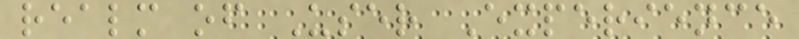realm of User Experience
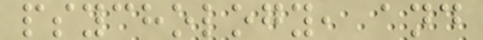psychology, and
